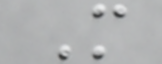M
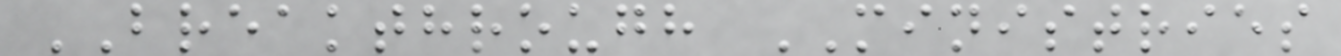BREAKTHROUGH MINISTRIES
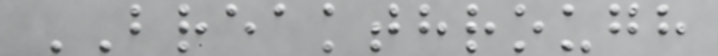BREAKTHROUGH
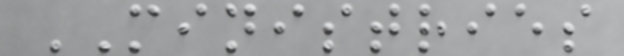MINISTRIES
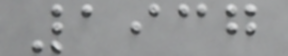1937
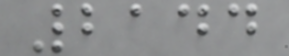2144
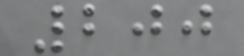200
